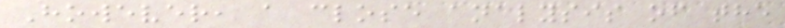However, a close analysis of the
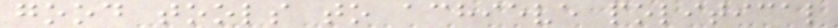good tools to achieve political
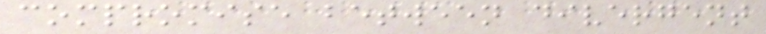compromise between divergent
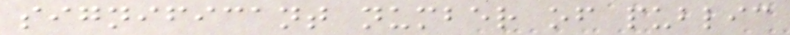significant number of public
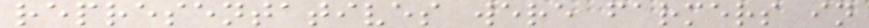representatives were farmers in
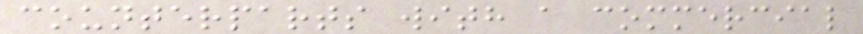counterparts with a commercial
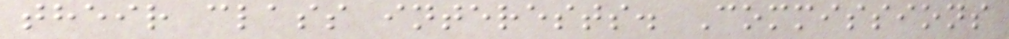their class interests. Commissions
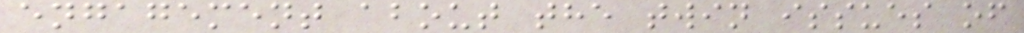engagement about the twin issues of
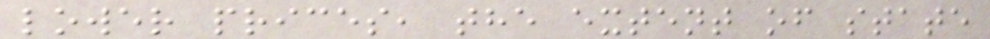lower prices, the extent of state
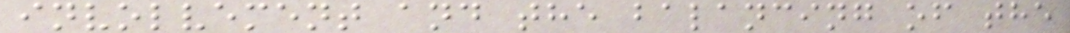involvement and the balancing of the
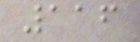116
